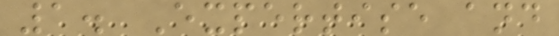1. Expertise and
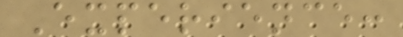Experience:
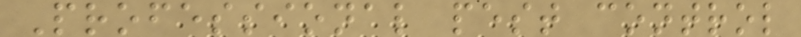Professional pest control
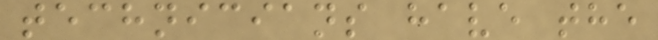technicians have the
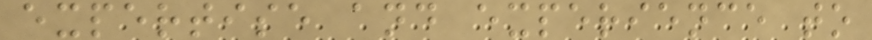expertise and experience to
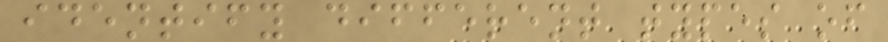identify different types of
